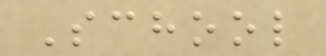School
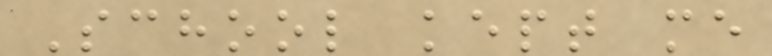School kept me
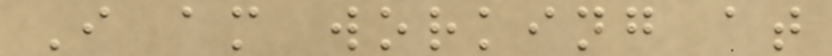I am working at
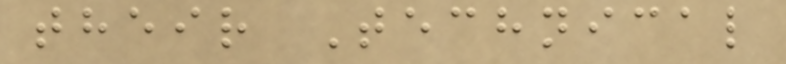their Technical
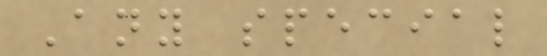Any special
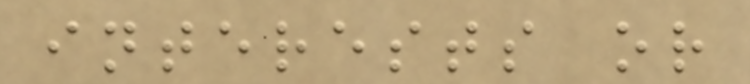interests or
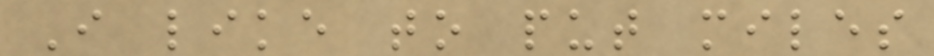I like to put miles
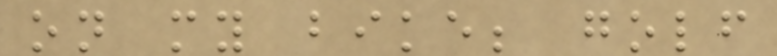on my bike; golf
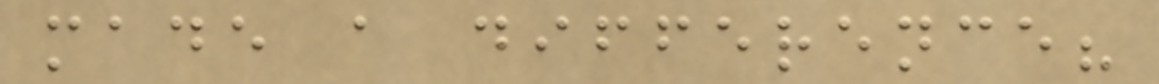made a difference?
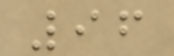96
